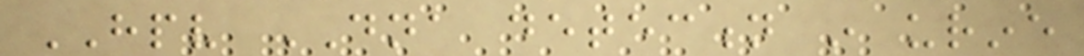HPV DNA detection in urine
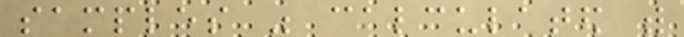samples was calculated with
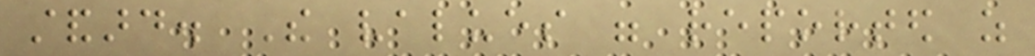standard. The values were reported as
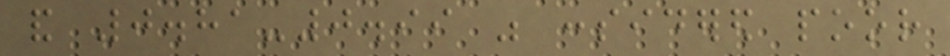and 0.81-0.99 was considered poor
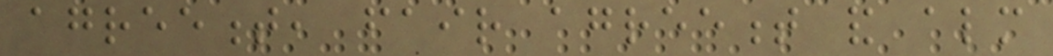agreement, fair agreement and almost
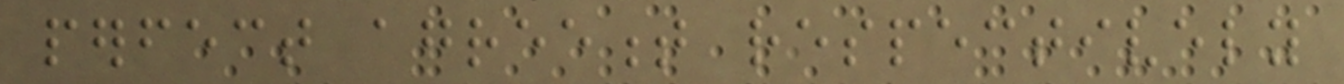perfect agreement respectively
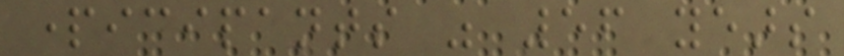participants was 56 years
